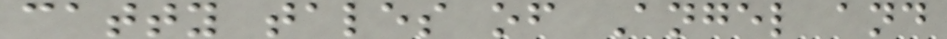catty tales of Angel and
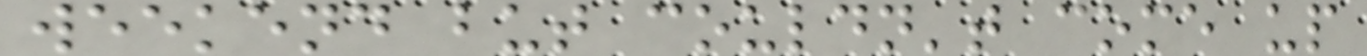weekend but couldn't come up
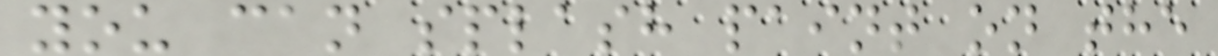you can splash paint on the
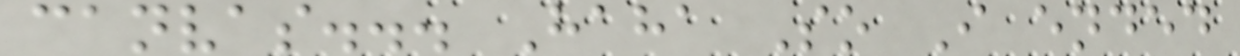canvas... Haha So I ended
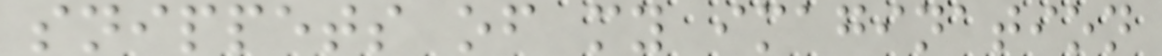snippets of my imagination
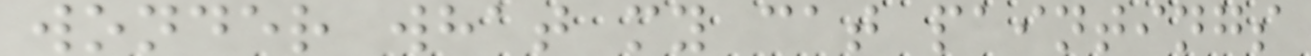wonder what my cat paintings
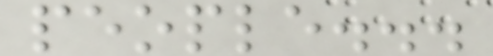people...
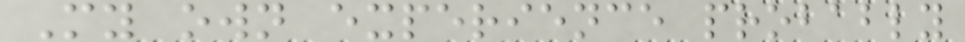My own experience probably
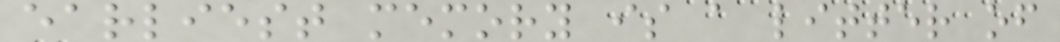earliest memory is a litter of
